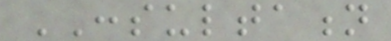CONSULTATION
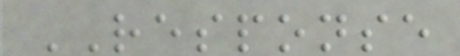RESPONSE
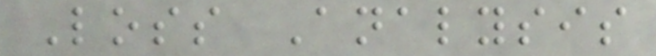Loss Analysis
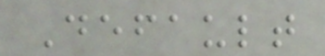Default
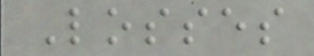Losses
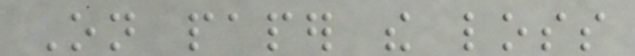On paper the loss
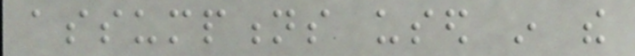assumptions used in the
